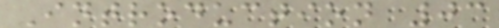Introduction 03
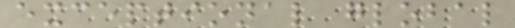exceptional global
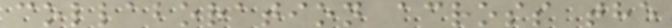collaboration across the
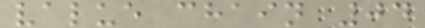value chain 04
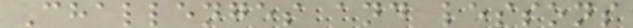Challenges and lessons
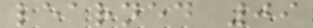learned 09
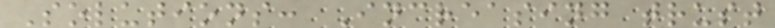Solutions: Increasing trust
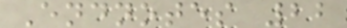Endnotes 22
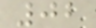02
